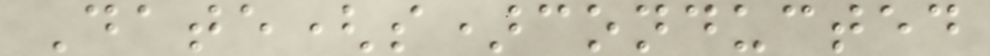Date(s)conducted
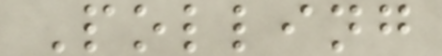Polling
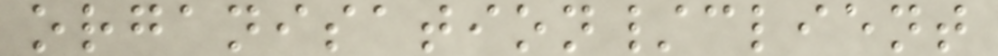organisation/client
